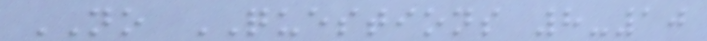NO QUESTIONS 8-10
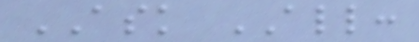ASK ALL:
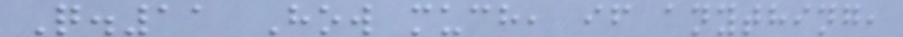Q.11 How much, if anything,
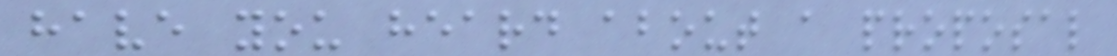have you heard about a proposal
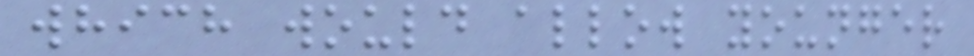which would allow younger
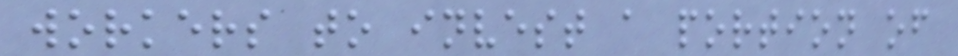workers to invest a portion of
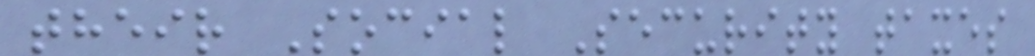their Social Security taxes
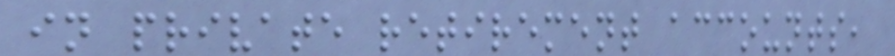in private retirement accounts,
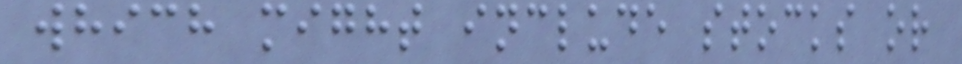which might include stocks or
